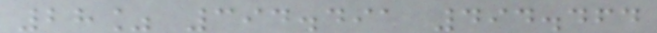28% 394.491 494.464
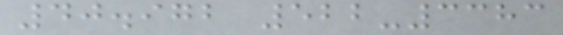40.972 522-3383
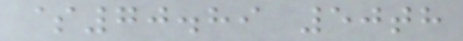$70.89 50th
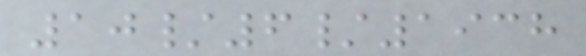10/6/1938
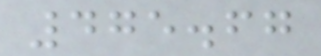475.67
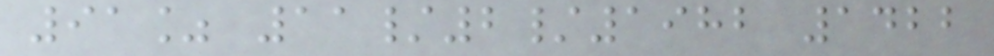91% 11/2/1982 1422
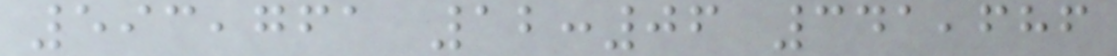593,761 12:06 341,686
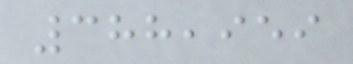388,959
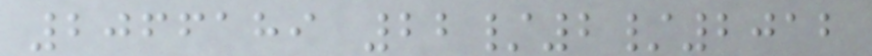2066189 22/2/2012
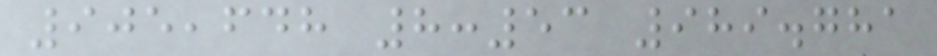905,648 8:53 989.781
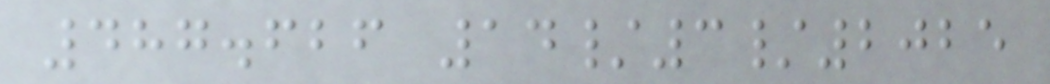487.626 14/3/2025
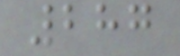287
